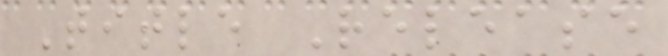Title Release
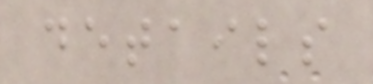details
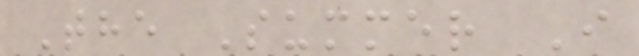The Summer I
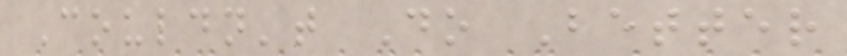Couldn't Do Better
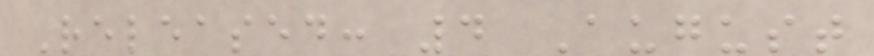Released: 4 August
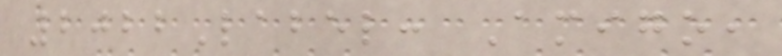2022Label: Amigo,
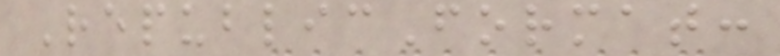RepublicFormat:
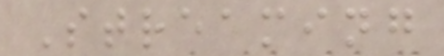Streaming
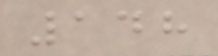148
